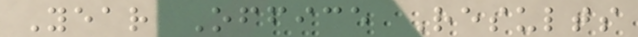Year Office Results
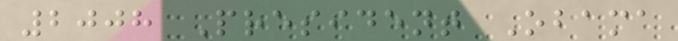2008 President Obama
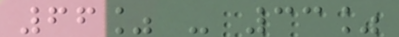66% - 33%
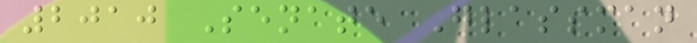2010 Senate Glassman
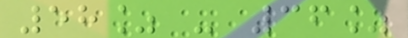58% - 36%
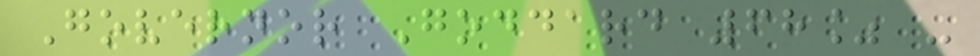Governor Goddard 68% -
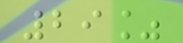29%
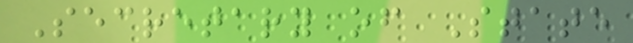Secretary of State
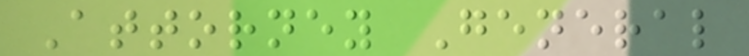Attorney General
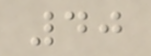40
